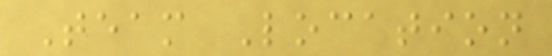Team Location
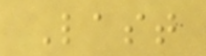Last
